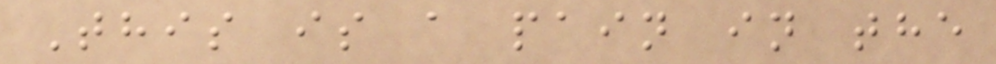This is a pain in the
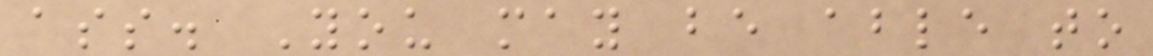ass. You may be able to
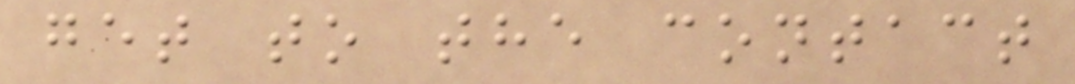get to the contact
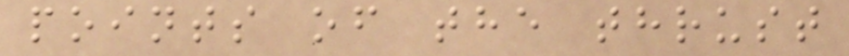points of the thrust
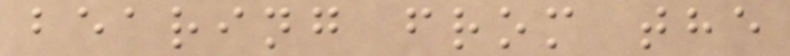bearing from the
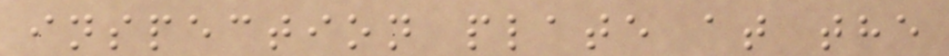inspection plate at the
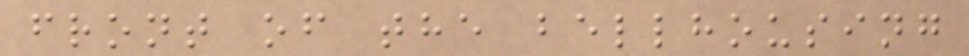front of the bellhousing
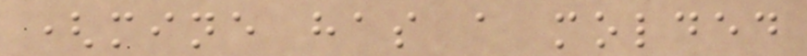(mine has a molded
